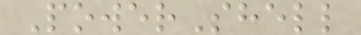PowerShell
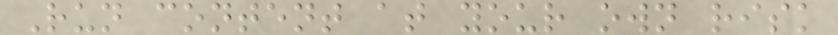Run content at your own risk
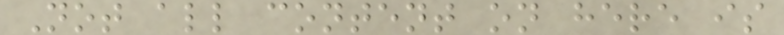Not all content on here is
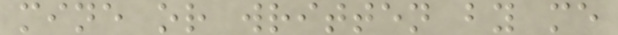mine or written by me
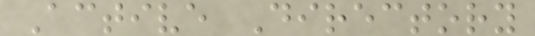Active Directory
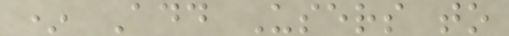* Add Users to
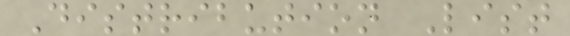Distribution List
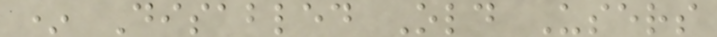* Disabled Old Users
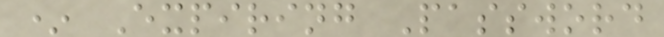* Expiring Password
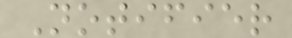Notifier
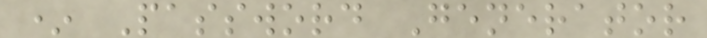* Password Generator
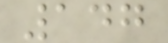147
